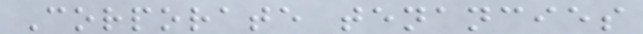Corporate tenancies
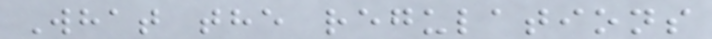What the regulations
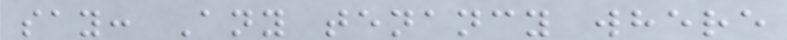say: Any tenancy where
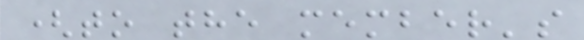(to the member's
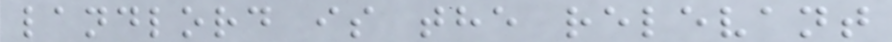landlord is the relevant
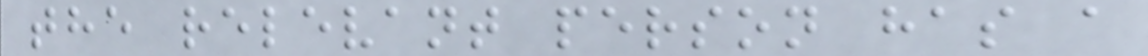the relevant person has a
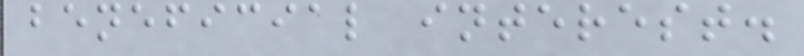beneficial interest.
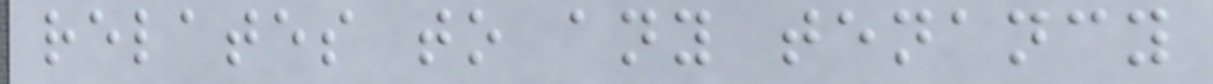relates to any tenancy
